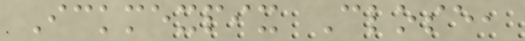Ickmexpix Close,
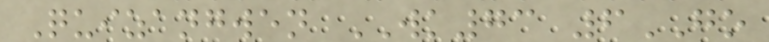Quizangwen WK73 6GO
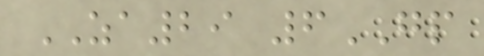ZA29 6GP
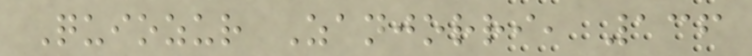Quiozur Zanjorri, 136
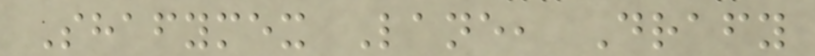Shafymex Lane, Drafy
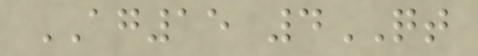AG15 4QT
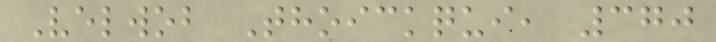Velwob Thoickqui, 370
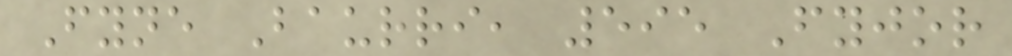Fyne Baurri, 595 Fyjor
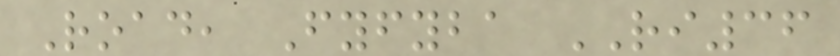Road, Fyfyba RI36
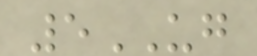5UG
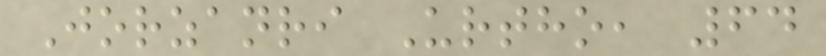Jorzanri Urtho, 64
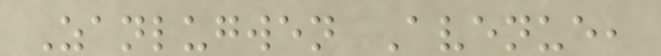Zanlugwen Avenue,
